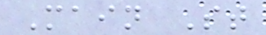Main St
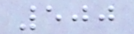500
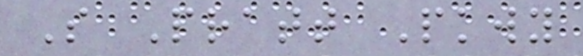S Pratt Pkwy
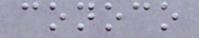conoco
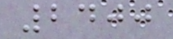2400
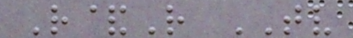R&R TV
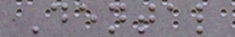Dental
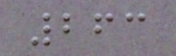263
